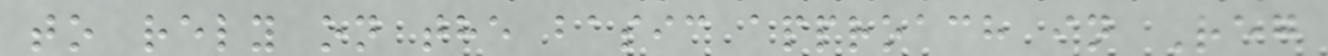to rely on the basic approach in Reg
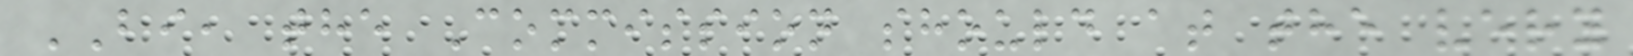BI, the Commission should at the very
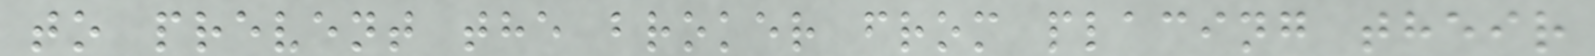to prevent the broker from placing their
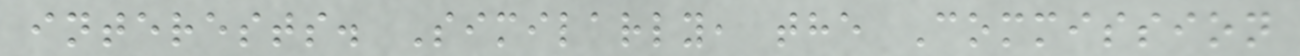interests. Similarly, the Commission
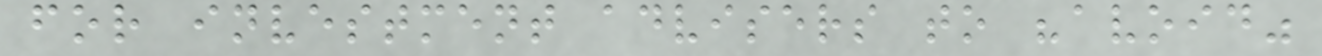for investment advisers to "avoid"
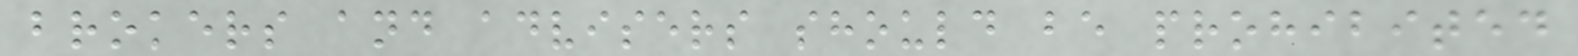brokers and advisers should be prohibited
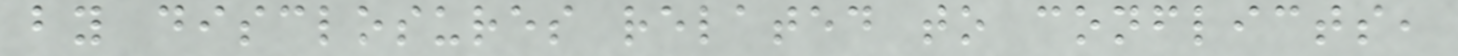by disclosures related to conflicts,
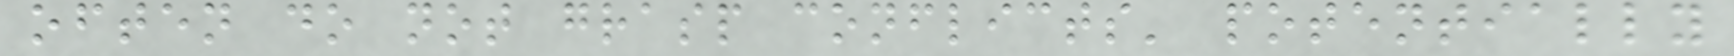often do not grasp conflicts' potentially
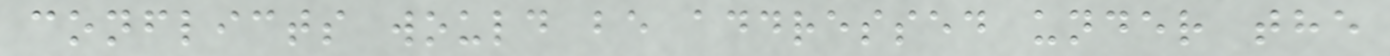conflicts would be addressed under the
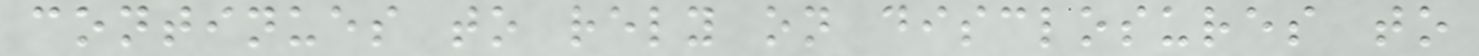continues to rely on disclosures to
